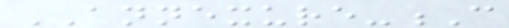ANNEXURE-C
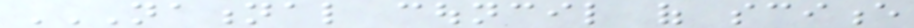NATIONAL COUNCIL OF SCIENCE
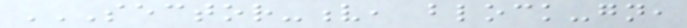SECTOR-V, BLOCK-GN,
